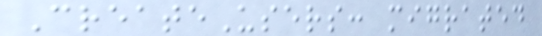CreateUsers: migrated
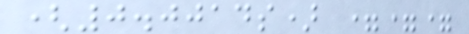(0.0014s) ===
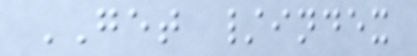GET /index
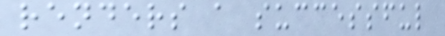renders a successful
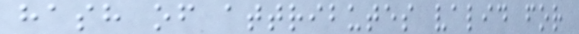hash of attributes valid for
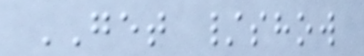GET /show
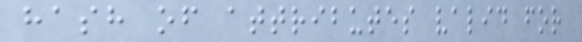hash of attributes valid for
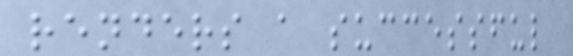renders a successful
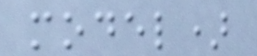model)
